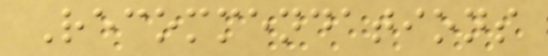Recommendations
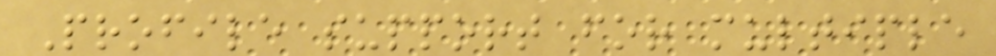Profile support for multiple
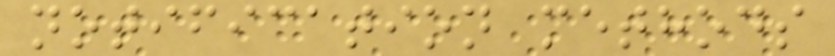notification methods
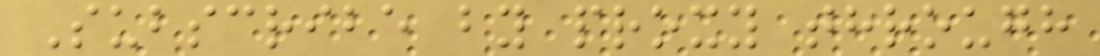Subscribe by proxy through
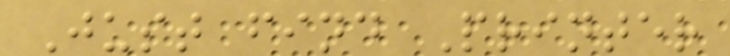Just find Printer
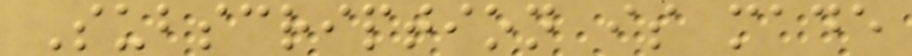Subscription is made
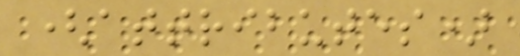(attributes)
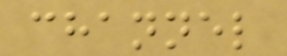channel
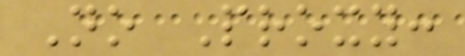No Proxy:
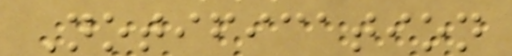Notification
